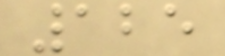125
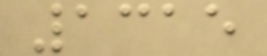1315
